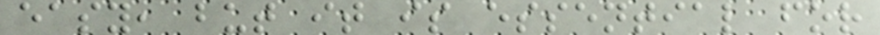easy, but it is essential for
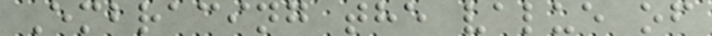Embracing the value of
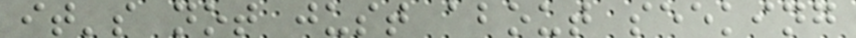it's not just about seeking
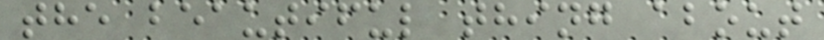the beautiful thing about
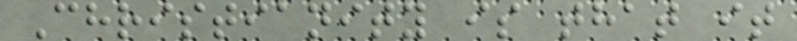Christianity is that it
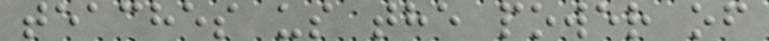teaches us the power of
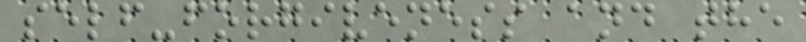self-forgiveness and the
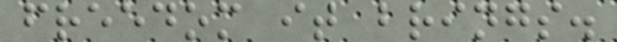freedom it brings.
